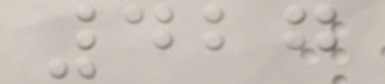427
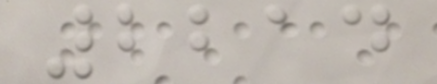2214
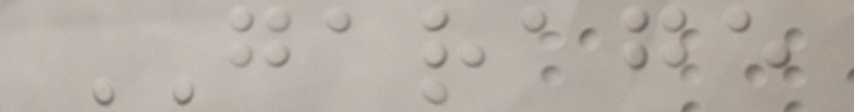GARAGE
